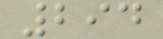294
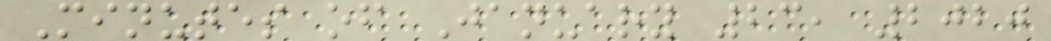Minutes of January 23, 2020
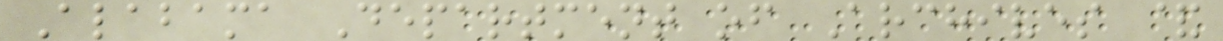Alabama Department of Archives &
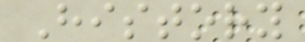History
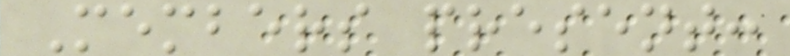Members present:
